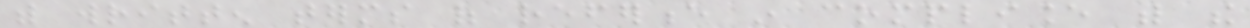with written terms of reference in compliance with the
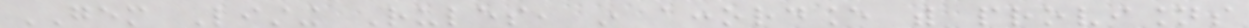GEM Listing Rules, in accordance with provisions
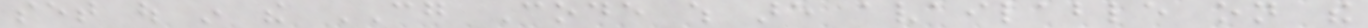set out in the CG Code which are available on the
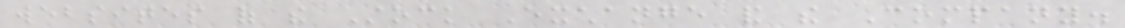websites of the Stock Exchange and the Company.
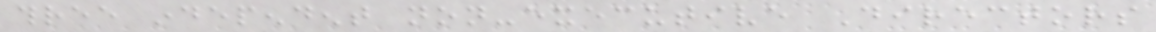three independent non-executive Directors
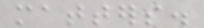matters.
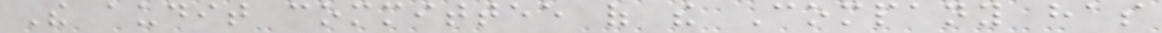The audit committee of the Company has
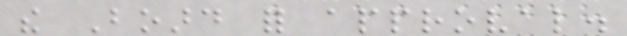the Board for approval.
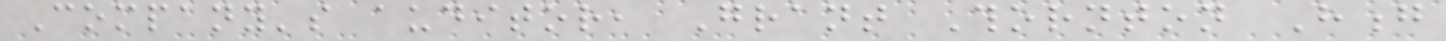Company's auditor, Grant Thornton Hong
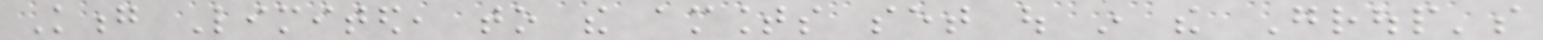Kong Limited, to the amounts set out in the Group's
